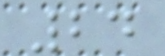24
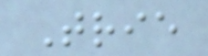Trie
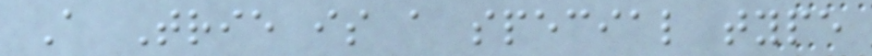A Trie is a special type
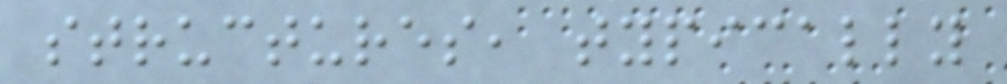structures, typically
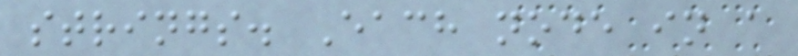strings. Each node in a
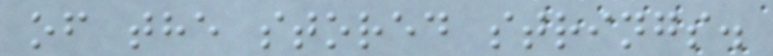of the stored strings.
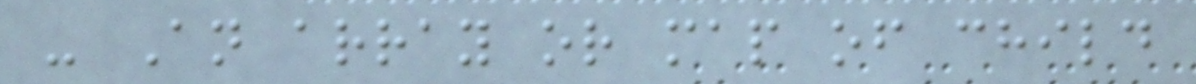- An array or map of child
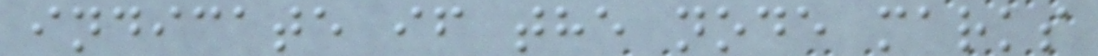indicate if the node marks
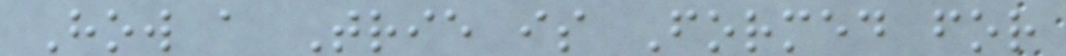How a Trie is Formed for
